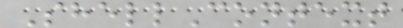ShellContext
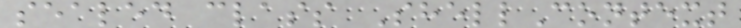sealed class ShellContext
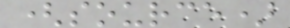(source)
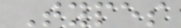Types
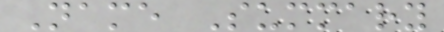Name Summary
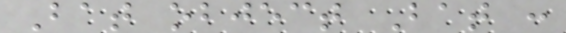Bat object Bat :
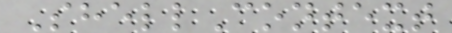ShellContext
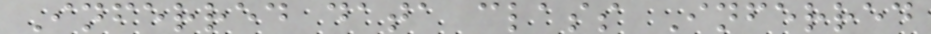Inferred data class Inferred
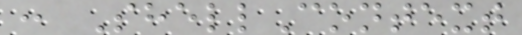: ShellContext
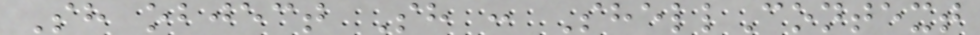Sh object Sh : ShellContext
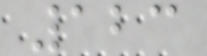123
